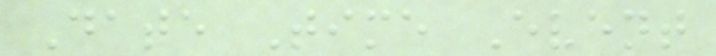Date Time Event
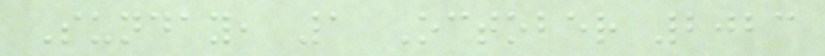Sunday, 1 October 2023
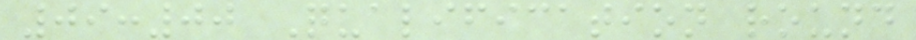09:00 Qualification round
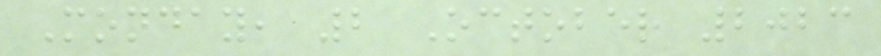Monday, 2 October 2023
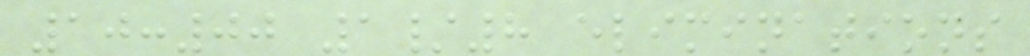10:00 1/8 eliminations
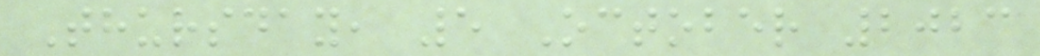Thursday, 5 October 2023
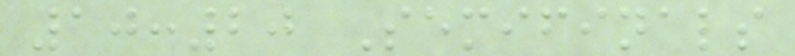10:20 Semifinals
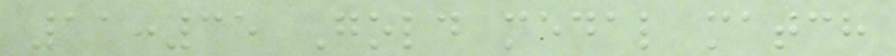11:35 Gold medal match
